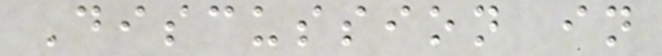Discussion in
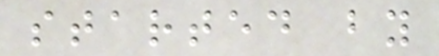started by
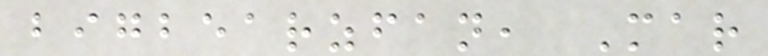bigbearzfan, Mar
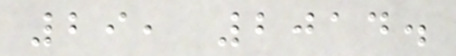29, 2014.
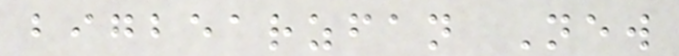bigbearzfan New
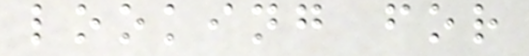looking for
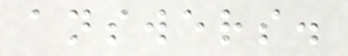answers.
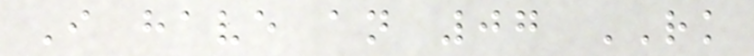I have an 07 RK
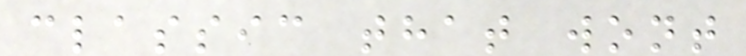classic that wont
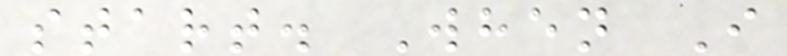start. When I
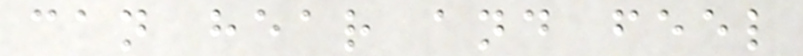can hear and feel
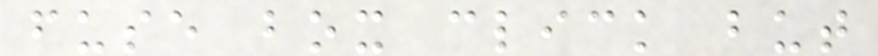fuse box click but
